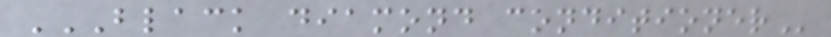BLACK DIAMOND CONDITIONER
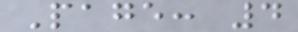Page: 4
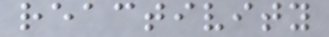reactivity
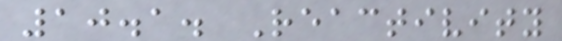10.1. Reactivity
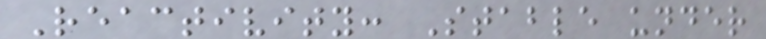Reactivity: Stable under
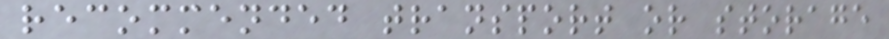recommended transport or storage
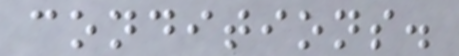conditions.
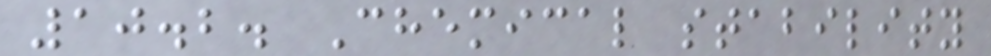10.2. Chemical stability
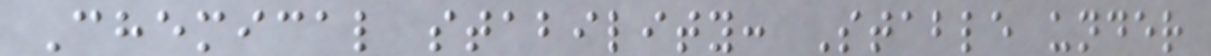Chemical stability: Stable under
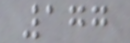177
